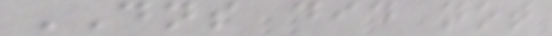DNS did not
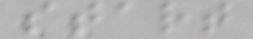start
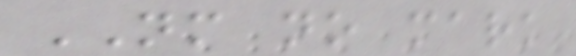NM no mark
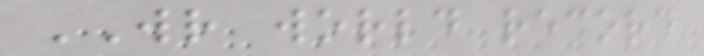WR world record
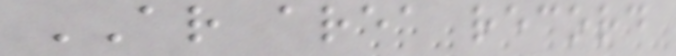AR area record
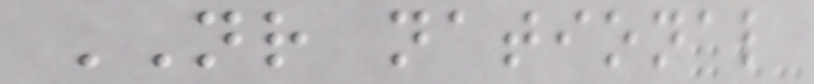NR national
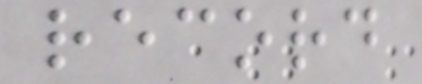record
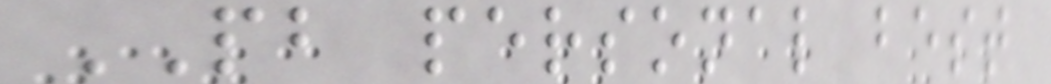PB personal best
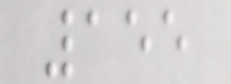155
